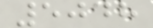5048
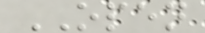OPEN
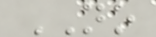NO
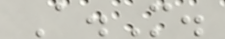A.M.
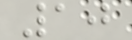10
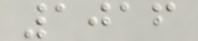1016
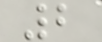2
